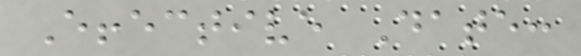Effective Date:
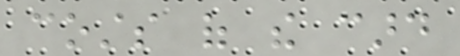costs of the card
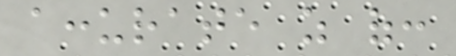accurate as of:
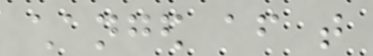changed after that
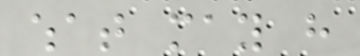what may have
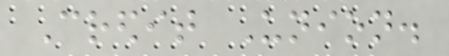Credit Union.
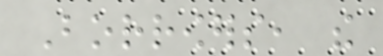Borrowers, the
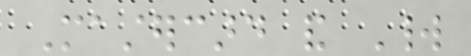Mastercard and World
